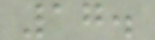17.
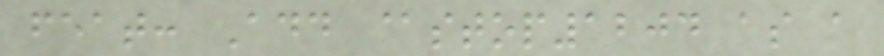feat: Add @stop1204 as a
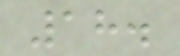18.
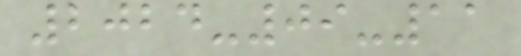2024-09-11
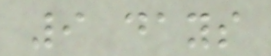9 days
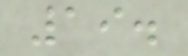19.
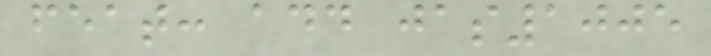feat: add jas1005
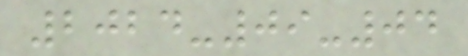2024-09-04
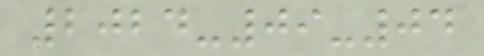2024-09-04
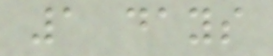1 days
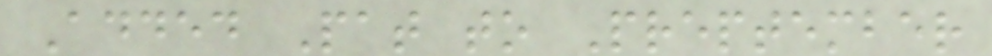Added Pat to Preptember
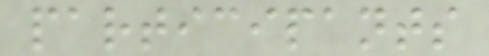participants
